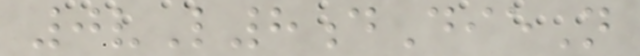0vL8dDieN
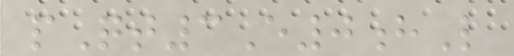pQt3E0hL
